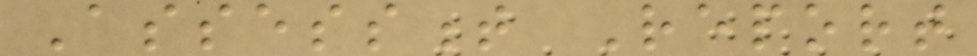Assessment Report
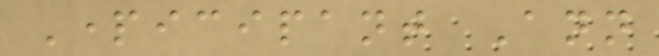Participant Ann
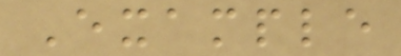Example
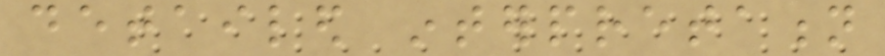detailed interpretation
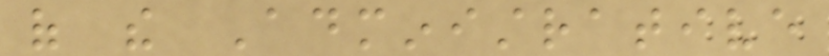of the Administrative
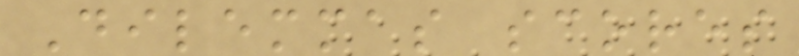Dilemmas scores
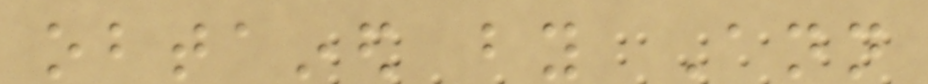obtained by Ann
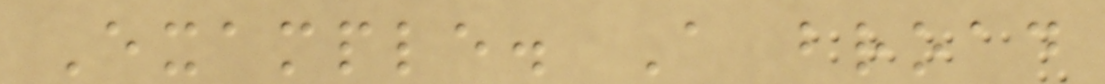Example. A broad
